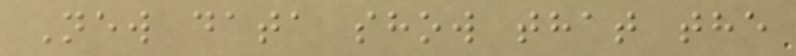New data show that the
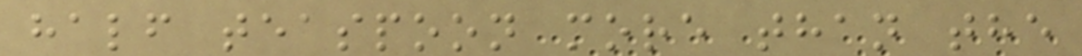half teaspoon more than the
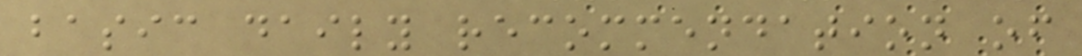basic daily recommendation of
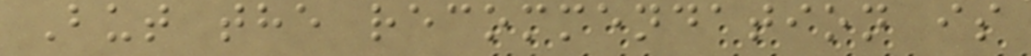But the recommendation is
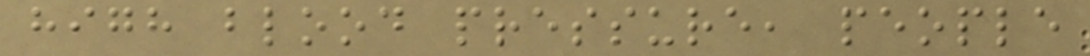high blood pressure, people
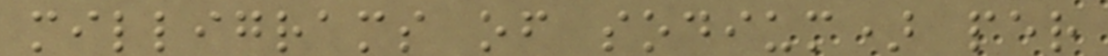milligrams of sodium) per
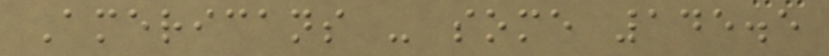Americans - some 145.5
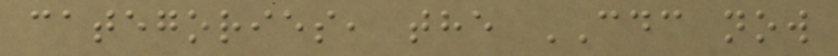categories, the CDC now
